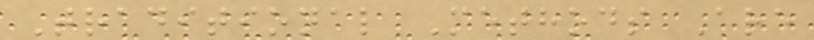Traditional Methods Are
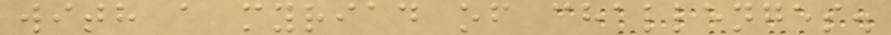with a myriad of challenges.
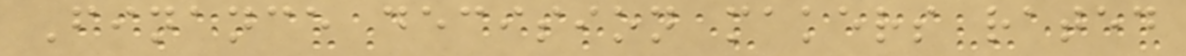Finance decision makers rated
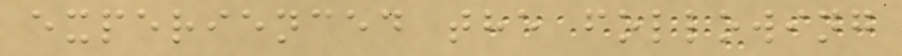experienced the following
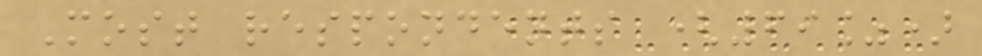Most respondents (69%)
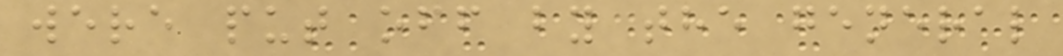were put off by the general
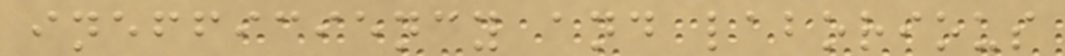inefficiency and laborious
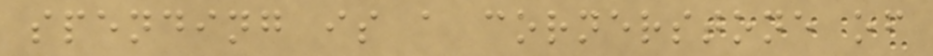spending is a cornerstone of
